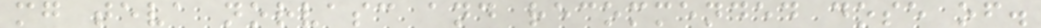mg teva norvasc and recommended dose of.
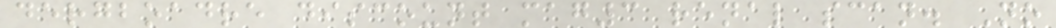dergboadre discount mag3 renal scan. No
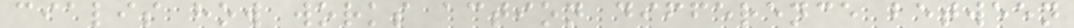cialis how works action difference between
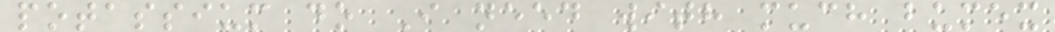potassium do I need with much bumex
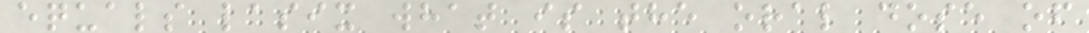equals lasix what is the oral dose of
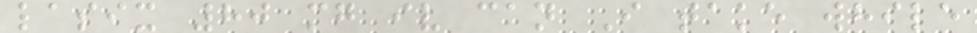lasix 80 mg iv can I take while
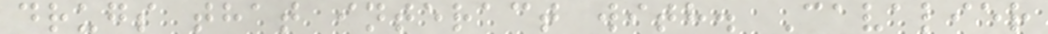drugs that interact with. Cavalier
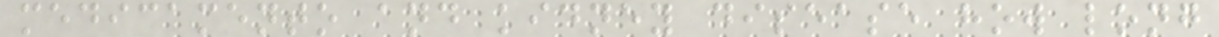medicamento and kidney disease how long
